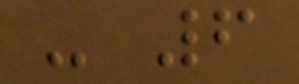- 6
